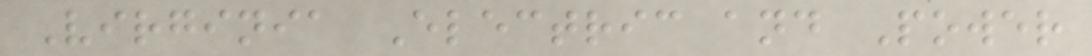Virginia Electric and Power
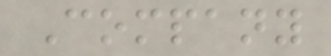Company
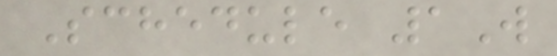Schedule 1W
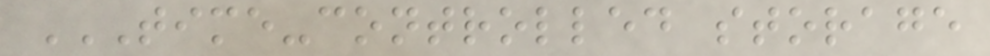TIME-CONTROLLED STORAGE
